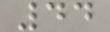44
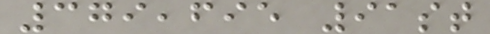379,695 91st
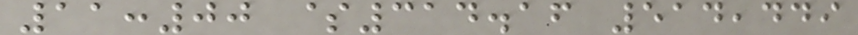11:00 $314.16 514,449
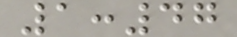1:47
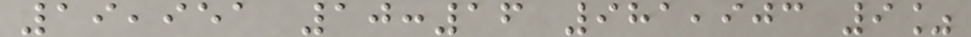19,951 10:16 981,903 9%
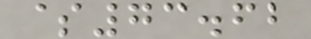$73.62
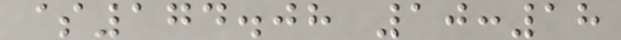$174.08 10:18
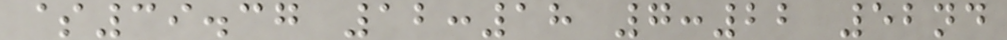$39.37 12:18 7:22 52nd
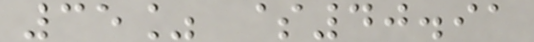35% $40.91
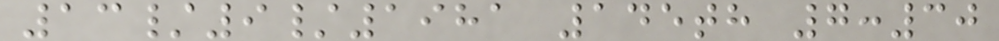13/9/1981 145th 7:30
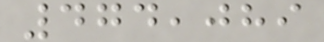474,089
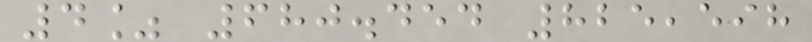4% 680.454 825,598
